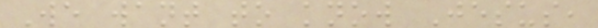We want to know Jesus,
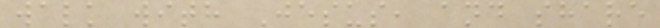walk with Jesus, and share
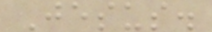Jesus.
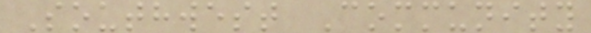Southwest Community
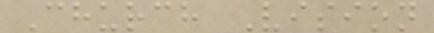Church Vision
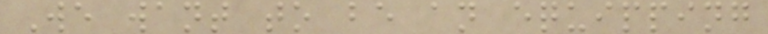We want to be an equipping
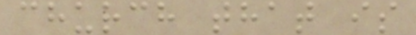church that is
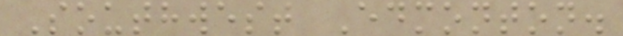Southwest Edmonton.
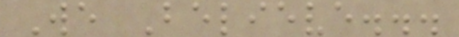We Believe...
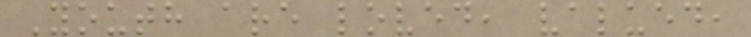Youth are loved, valued,
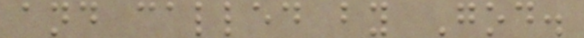and called by God.
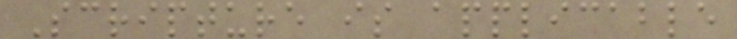Scripture is applicable
